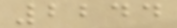2244
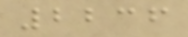2236
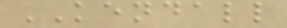KENDALL
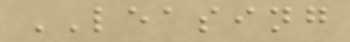LEASING
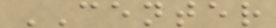CENTER
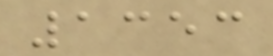1353
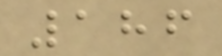186
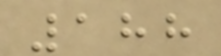188
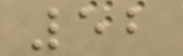52
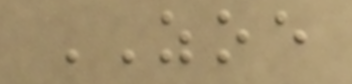ZOE
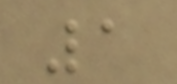1
